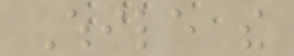While the
